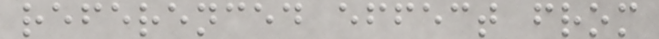referenced effect from
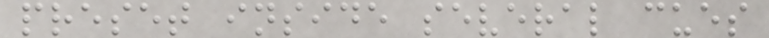preset inside several cues
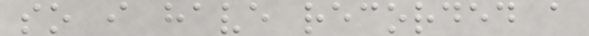so i have recorded a
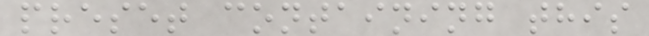preset containing this
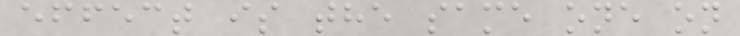effect is the same one on
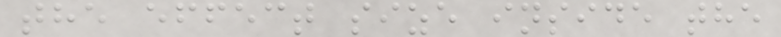the effect size inside the
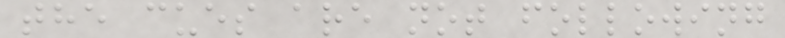the cues are not following
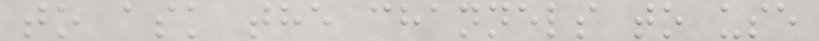to ask the channels to use
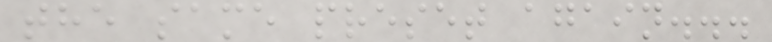the same preset again...
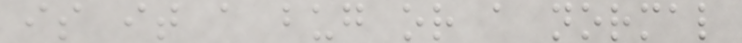is it a bug or a normal
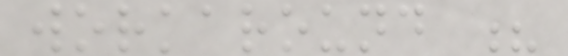workaround ?
